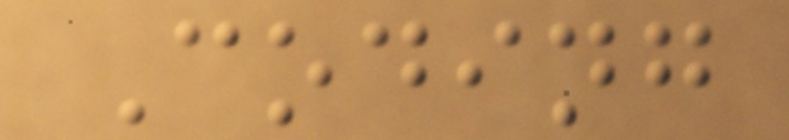Coding
